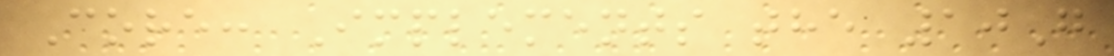Core: Implements the 10G
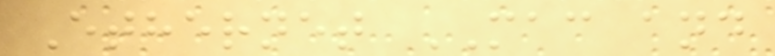Ethernet MAC and
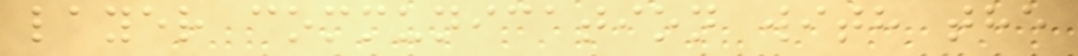layer communication with the
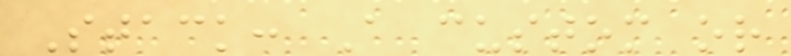Stack: A custom or
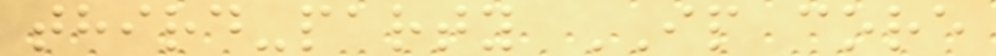third-party IP core
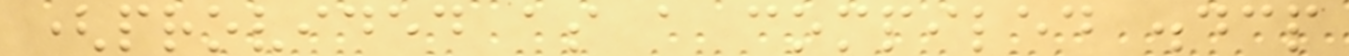(provided as a compiled .dcp
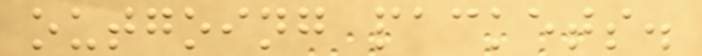outgoing packets.
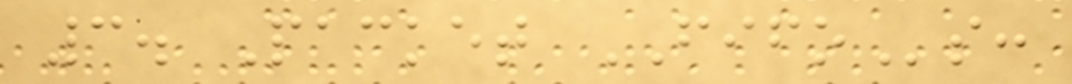3. Packet FIFOs:
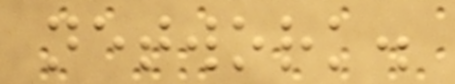network.
